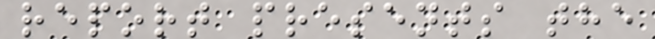report presents the
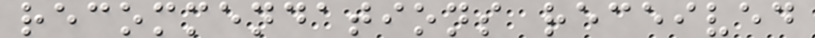recommendations received
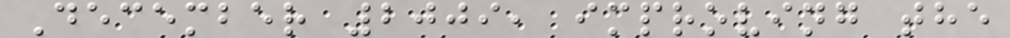December 2009, improving the
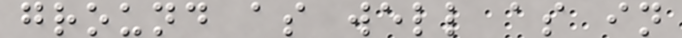ground as well as in
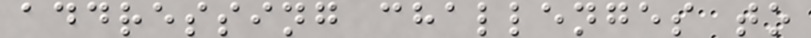addressing challenges to
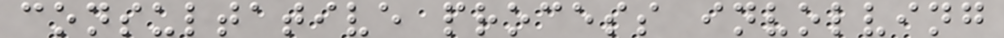consultative process involving
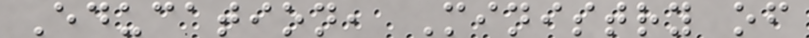Education, Ministry of
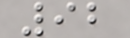92
